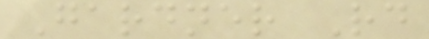Gardner Rd
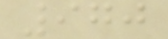970
